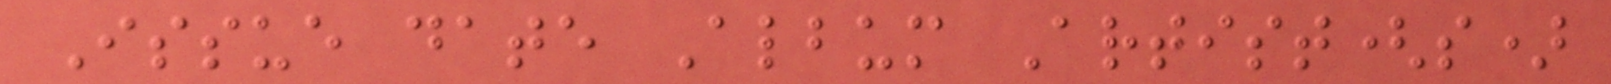Issue date Album Artist(s)
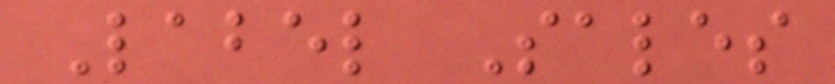Label Sales
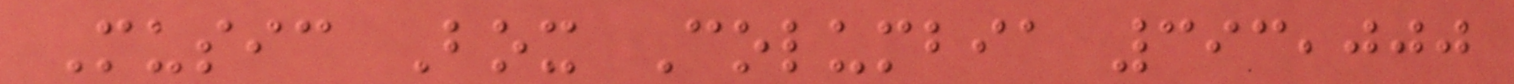Music Box Columbia 393,000
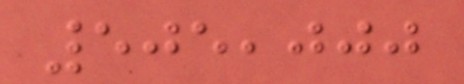505,000
